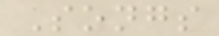Songs
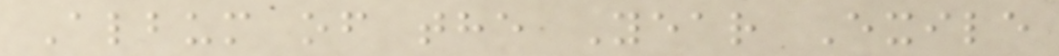Album of the Year Exile
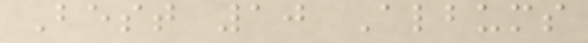Best 10 Albums
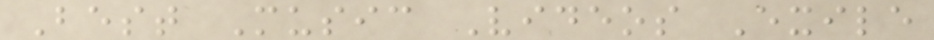Best Music Videos Exile
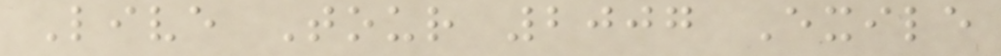Live Tour 2007 Exile
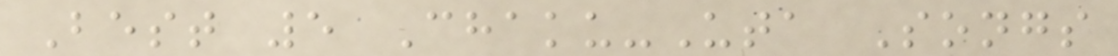Best 5 Chaku-Uta Songs
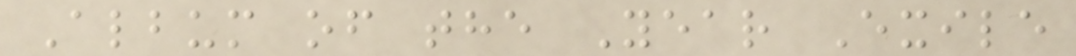Album of the Year Exile
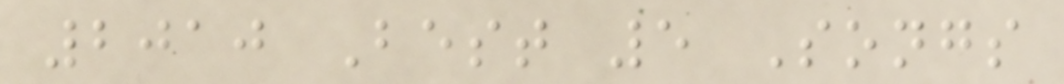2010 Best 5 Songs
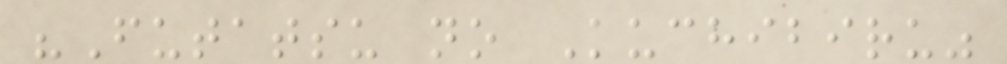"Futatsu no Kuchibiru"
